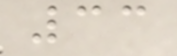33
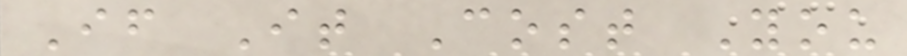If It Cost You
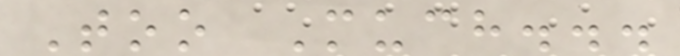Too Much...
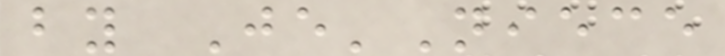by Je'Niece
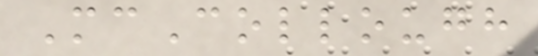McCollough
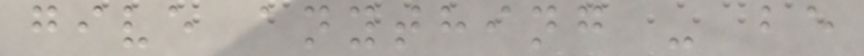give anything - be
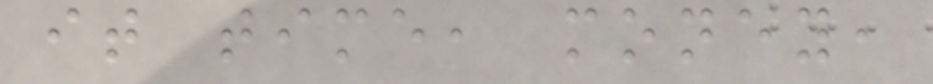it time, money,
